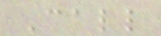Call
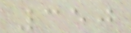350
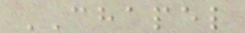CHAPEL
